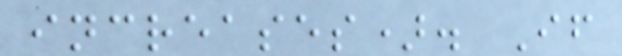increases). If
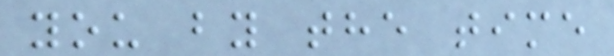you by the time
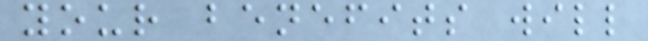your benefits will
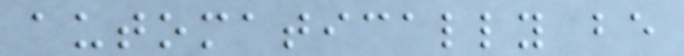automatically be
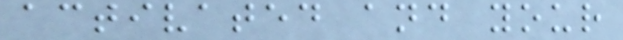activated and your
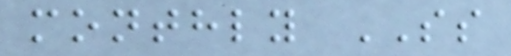monthly SS
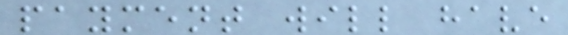payment will have
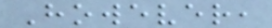However,
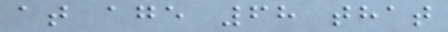at age 68 that
